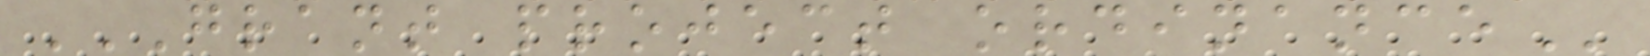GRANT PROJECT ORDINANCE
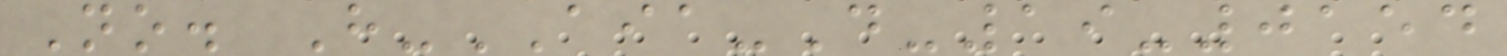No. H-AIA-D-19-0154
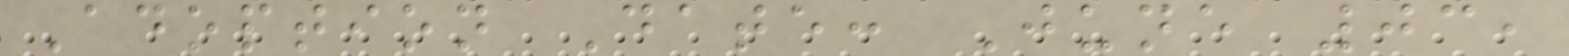Adoption Date: June 03,
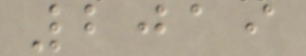2019
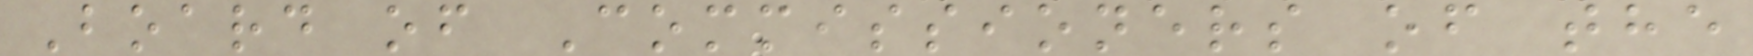Board of Commissioners of the
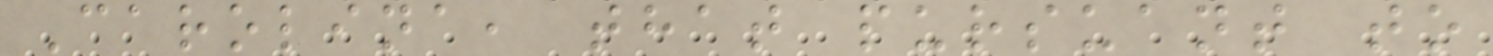Carolina, that pursuant to
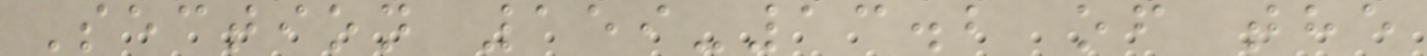Section 159-13.2 of the
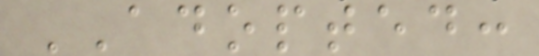ADOPTED:
